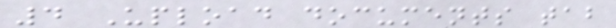4 Upload documents tab
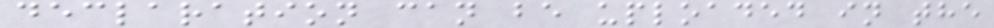declaration can be uploaded in the
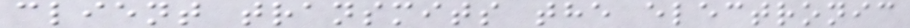client transmits the electronic
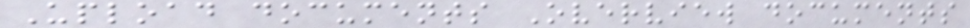Upload documents Overview documents
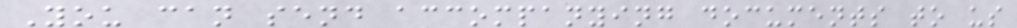You can send accompanying documents to us
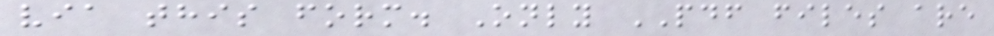via this form. Only PDF files are
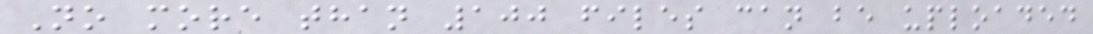No more than 100 files can be uploaded
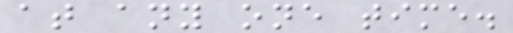at any one time.
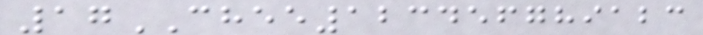17CHEE123456789123
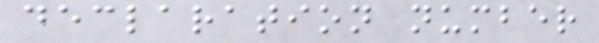declaration number
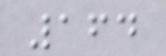164
